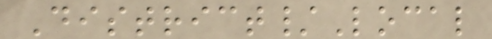District/Local
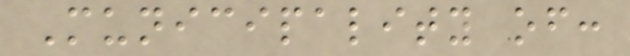Municipality of:
